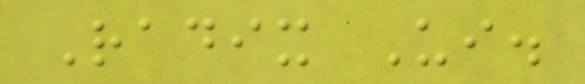Radix Ui.
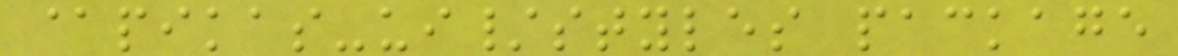@pikas-ui/styles package
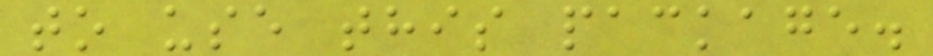to use this package.
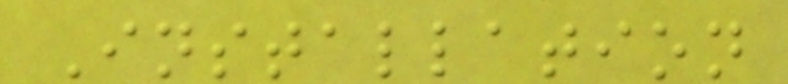Installation
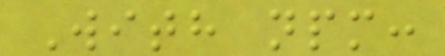With npm:
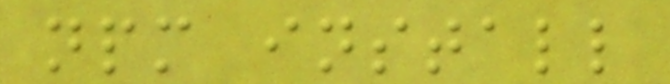npm install
